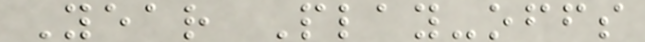Year Play-offs
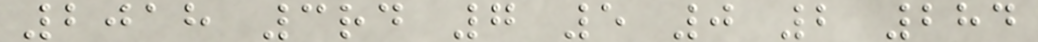2018 3rd 7 5 0 2 284
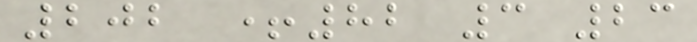202 +82 3 23
